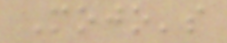Mojo's
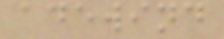adewind
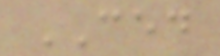CED
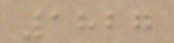1827
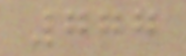777
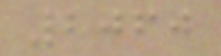2060
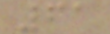61
